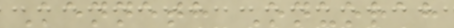Kenneth Onuorah
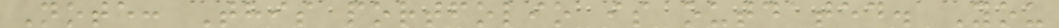Note: This portfolio is outdated. You
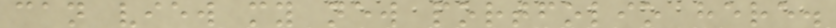can view my new portfolio here.
